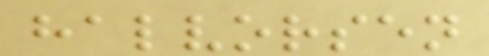halvorsen
